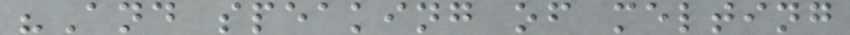"And speaking of melting
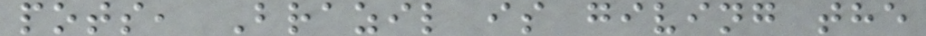pots, Brazil is giving the
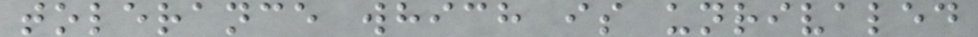tolerance which is unrivaled
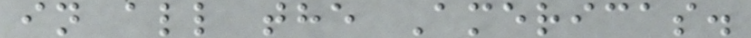in all the Americas.
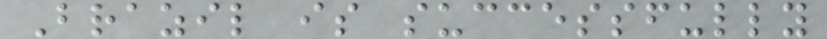Brazil is successfully
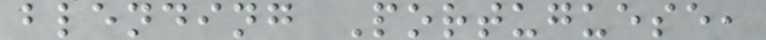blending Portuguese,
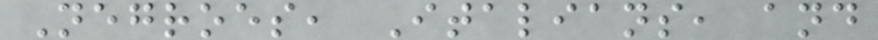Negroes, Italians, and
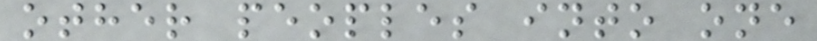other peoples into one
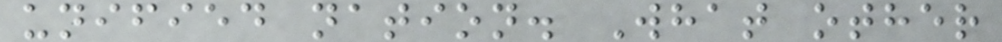unified nation. What other
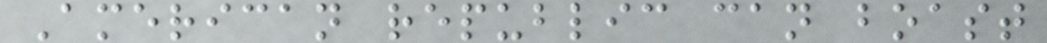American republic can boast
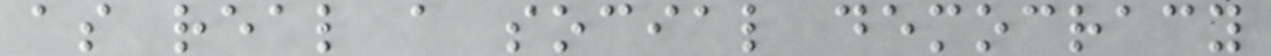as real a social democracy
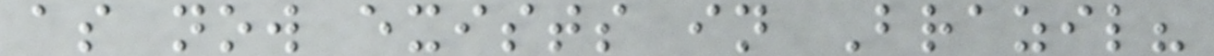as now exists in Brazil?
